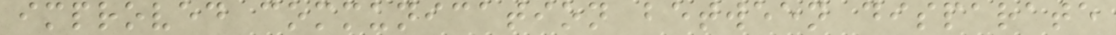improved communication between disparate
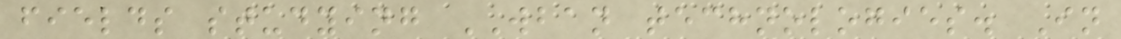fields studying WBAN technologies. In
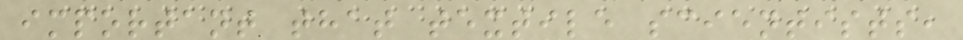important that textile scientists,
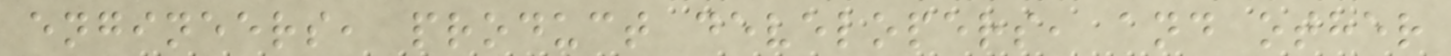engineers, product developers, and other
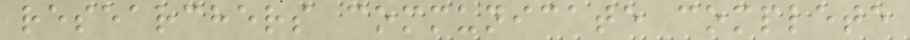researchers communicate complete
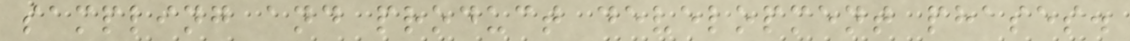sampling and product development phases.
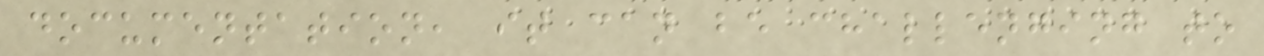documentation, it can be challenging to
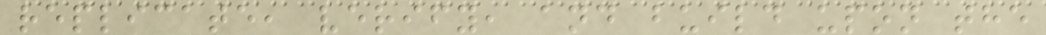replicate, verify, and build upon the
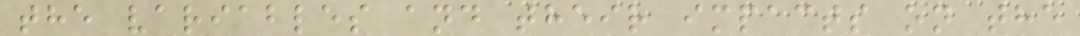the variables and their impacts on the
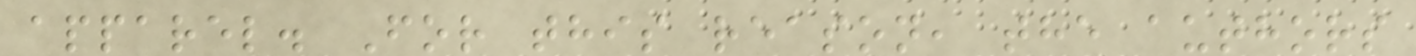apparel. For this reason, the authors
